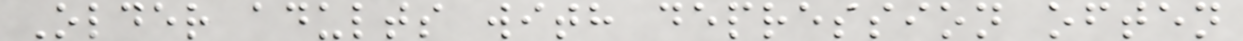Older adults with depression often
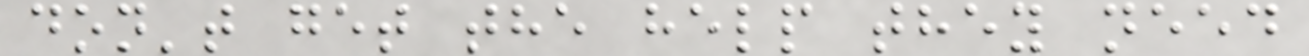don't get the help they need
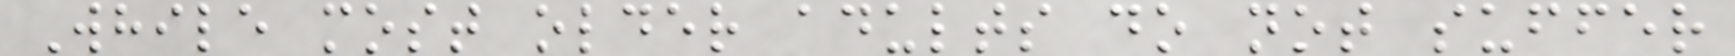While most older adults do not suffer
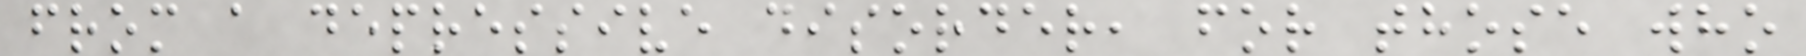from a depressive disorder, for those who
